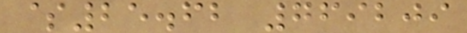$25.62 769209
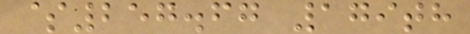$257.67 179th
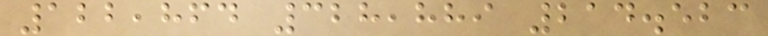122,864 328,889 214.523
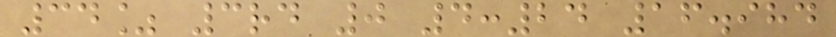34% 3rd 0 4:24 16.984
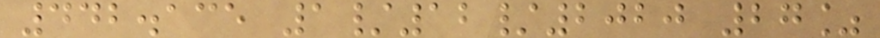442.135 1/12/2020 27%
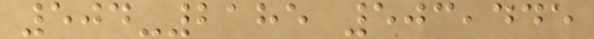504-2185 503,445
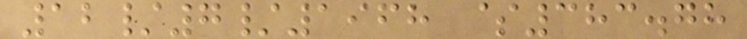12/7/1968 $383.78
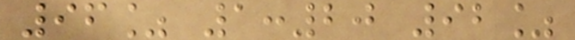96% 1:20 92%
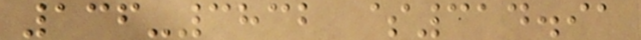136-3832 $314.91
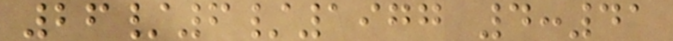26/6/1977 4:41
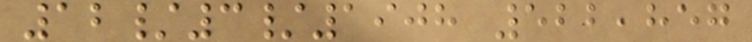12/3/1908 522,857
